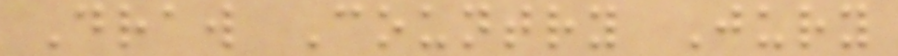Draw Country Jury
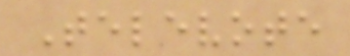Televote
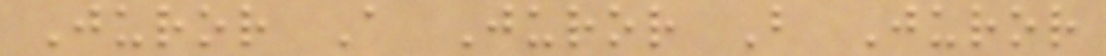Juror A Juror B Juror
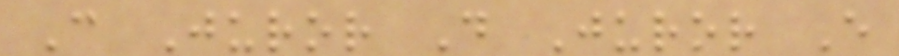C Juror D Juror E
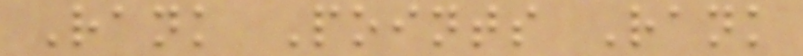Rank Points Rank
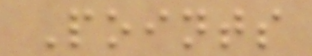Points
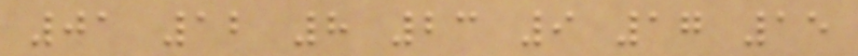01 12 8 23 9 17 15
